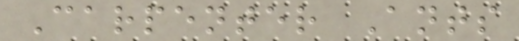Carpenter Ants
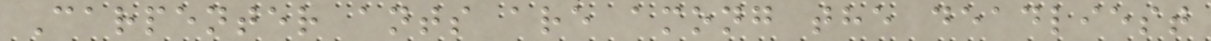Carpenter ants are among the deadliest
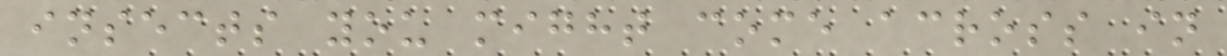insects you might come across in
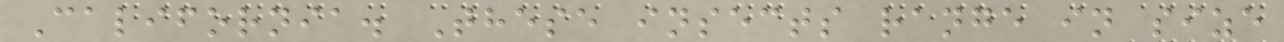California. These insects range in size
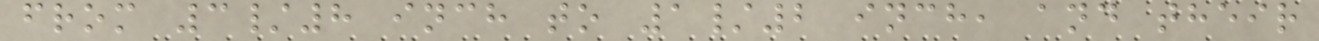from 3/8 inch to 1/2 inch, and their
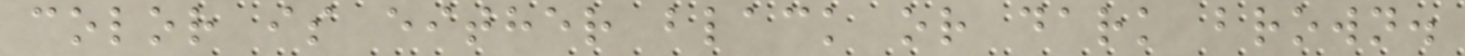color is either black or dark brown.
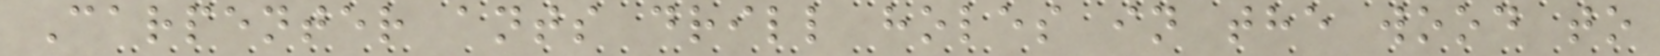Carpenter ants drill holes in the wood to
